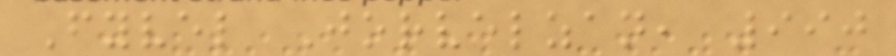Fyvel Jorvelzan, 990
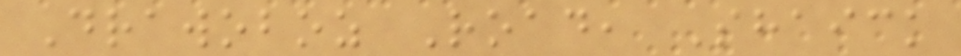Drawoboz Road, Shaick
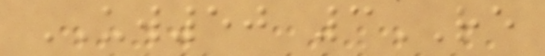UW50 3RE
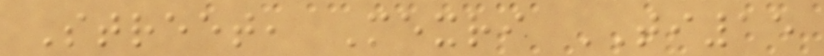Street, Mexri TI15
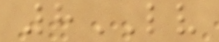8LV
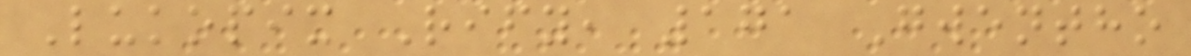Lukopix Rify, 171 Gwentho
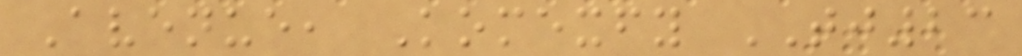Avenue, Komexfy TJ23
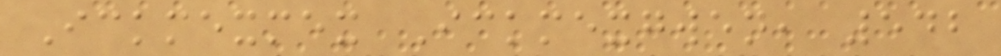Ickmexmex Ickmexgwen, 542
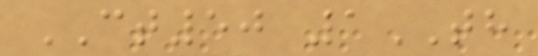CT50 1TH
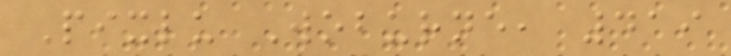Pixlu Woburne, 419
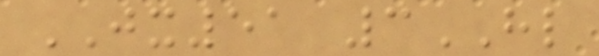JX51 3HL
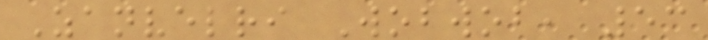Zanvelri Wobwob, 53
